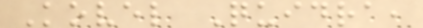Kovel Quidra,
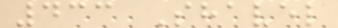433 Shavel
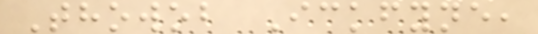Thowob Ickfyne,
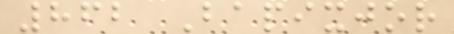862 Bapixjor
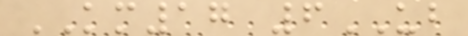KM17 6UB
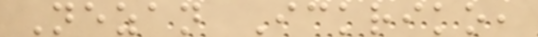Nezan Ickriko,
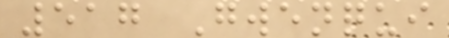517 Gwenqui
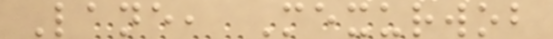Lane, Mexurwob
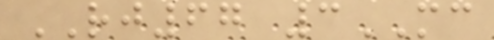RJ67 3MC
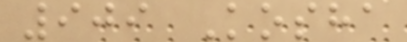909 Kosha
